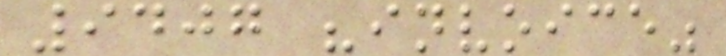9407 "invoice"
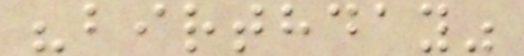"birthday"
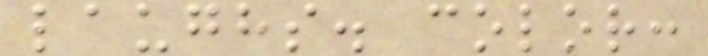laughs. color:
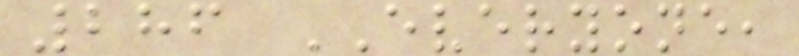286 EVERYONE,
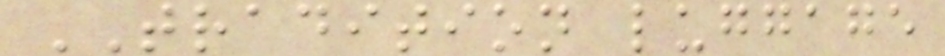TRADITION luggage
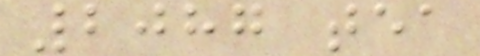2087 tea
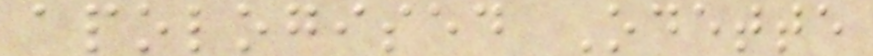apologised Odette
